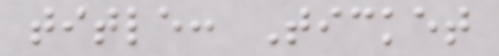title: Ticket
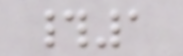#1
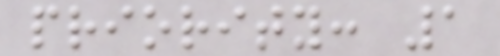priority: 1
